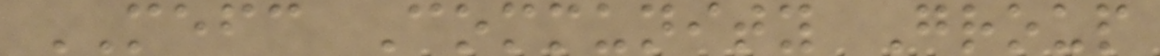MEFC Community Group
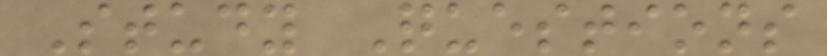Study Questions
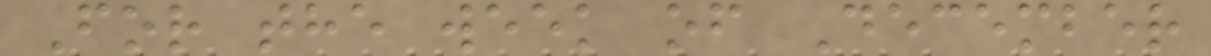For the week of December
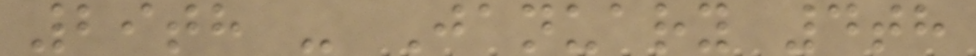29th - January 4th
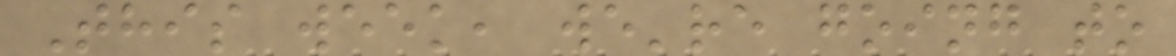This week, we're going to
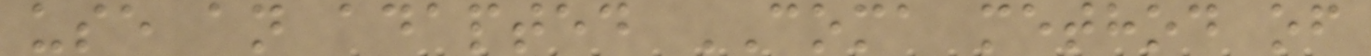use an adapted COMA method of
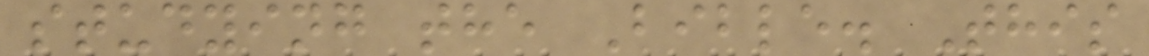studying the Bible. This
